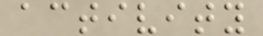activity
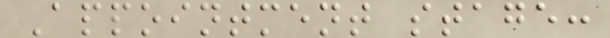Appointment stage:
